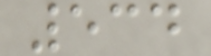534
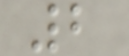2
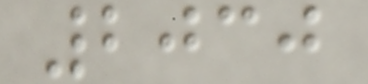2030
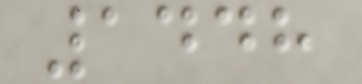1448
